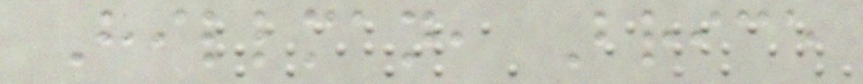Hillman, Brice
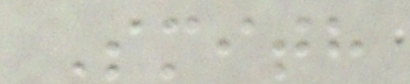Smith
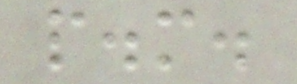p.m.
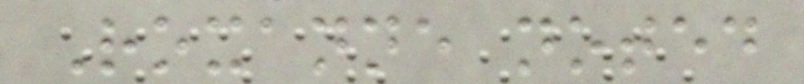Roxanne noted
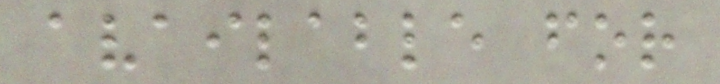available for
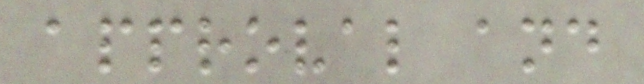approval and
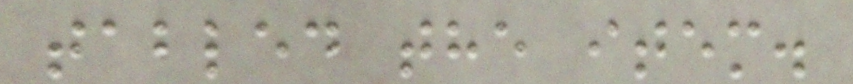tabled the item.
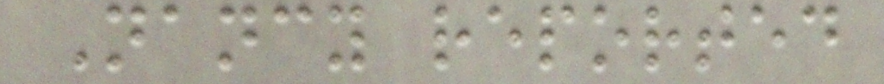Nancy reported
